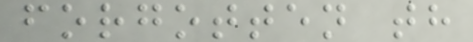forgotten th
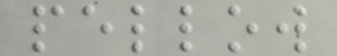pellow
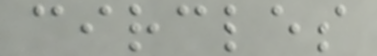circles
